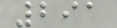291
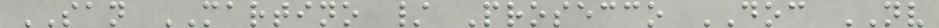SAN MARTINO / Prosecco DOC NV
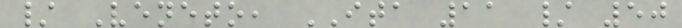/ Veneto, ITA 11 / 50
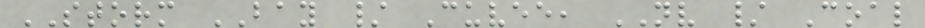STORM BAY / Cuvee, NV / Coal
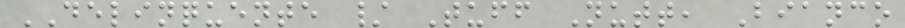DELINQUENTE / Tuff Nutt, Bianco
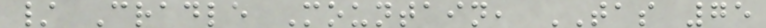/ Cradle Mountain, TAS 75
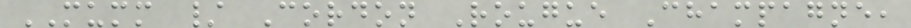MUMM / Cordon Rougue Champagne,
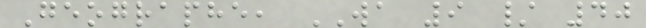Geographe, WA 9 / 40
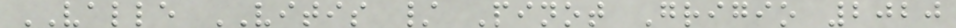VALLE VITIS / Pinot Grigio 2020
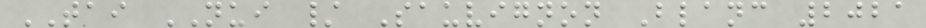TAI NUI / Sauvignon Blanc 2021
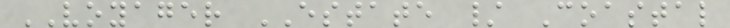VOYAGER ESTATE / Coastal
